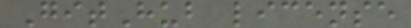GitHub license
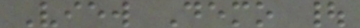View Demo |
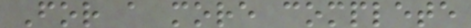For a more complete
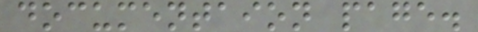documentaion page.
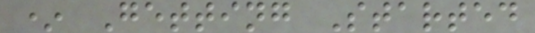* Getting Started
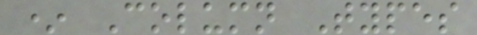* Column Types
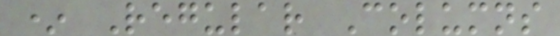* Regular Columns
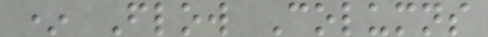* Flow Columns
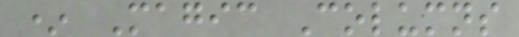* Magic Columns
